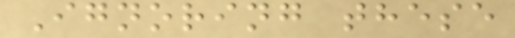Ignoring these
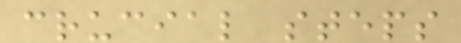crucial steps
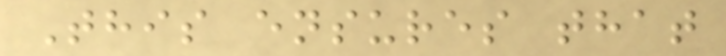This ensures that
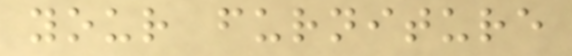your furniture
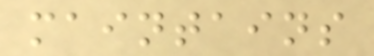maintains
